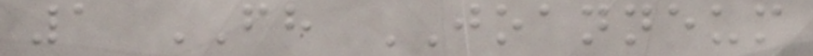1 FH JOANNEUM
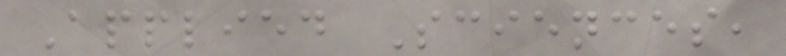Applied Sciences,
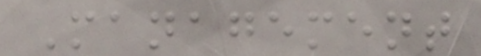Management
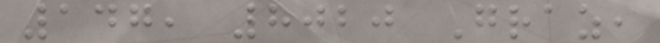147, 8020 Graz,
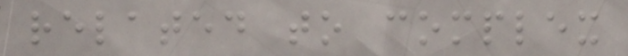related to complex
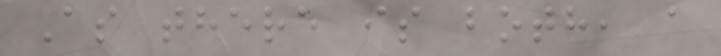As there is both, a
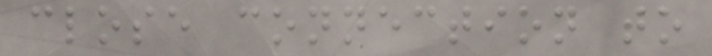close connection to
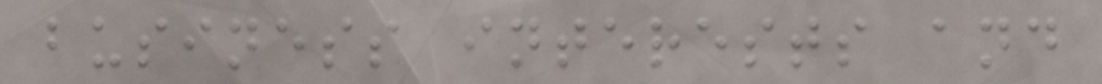business interests and
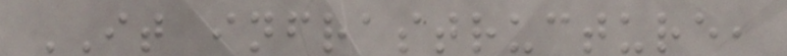IT infrastructure,
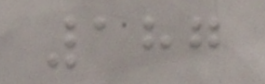187
